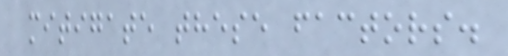mitigate these factors.
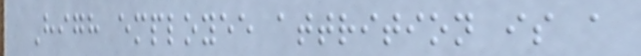High employee attrition is a
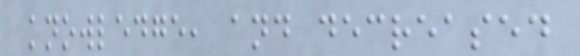knowledge, and decreased
